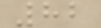82
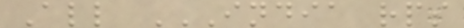All INDIA RPS
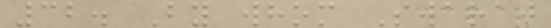32. By whom Swaraj
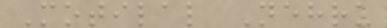Motilal Nehru
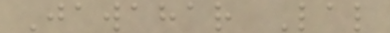Jawahar Lal
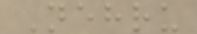Nehru
